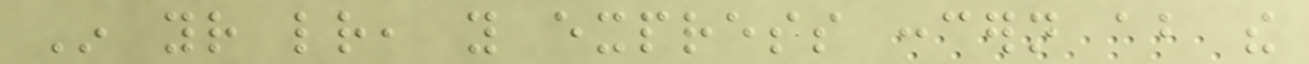In your letter, you express concern about the
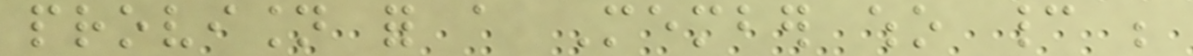provision for a Member who cannot be
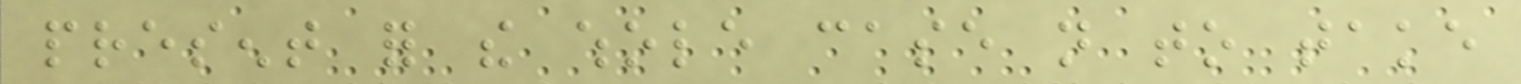present for the whole case not to take
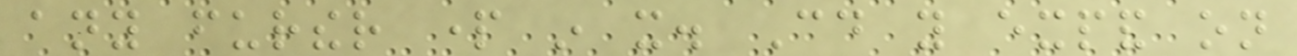any further part in it. Could you expand on
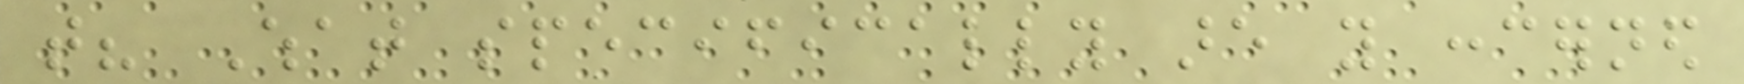that? What specifically are you concerned
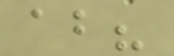about?
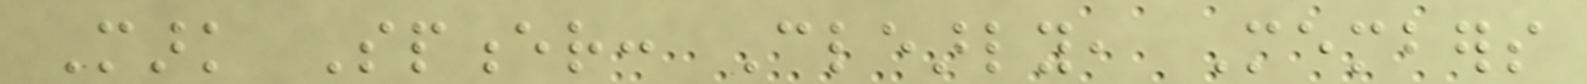Mark Spencer: Clearly, Members
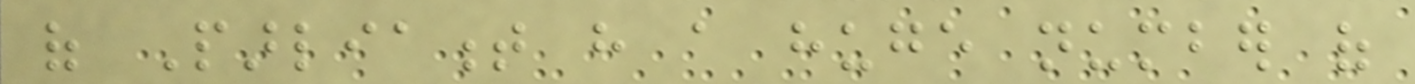of Parliament have a huge number of
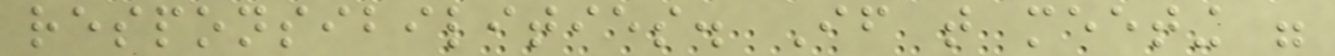responsibilities. If that meeting were
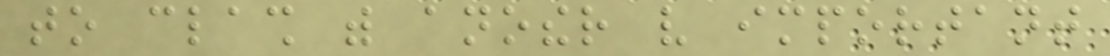to clash with another very important
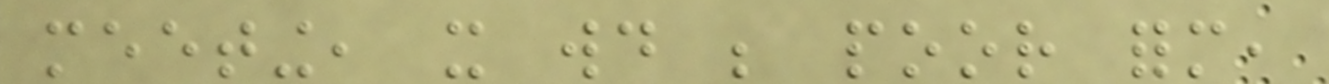meeting, it would be poor form,
